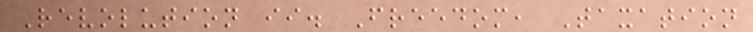Revolution ii. Freedom, Taxation
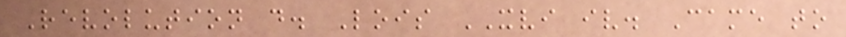Revolution d. Lois XVI iv. Came to
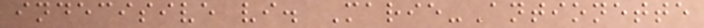indecisive vi. Marie-Antionette
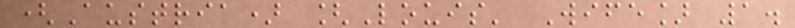(Austria) [Louis' Wife] 1.
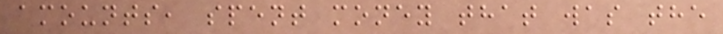amounts, spent money that was the
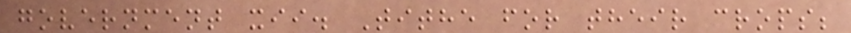government xii. Tithe for their crops;
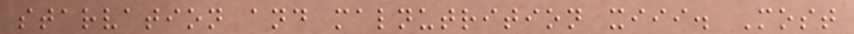starvation and malnutrition xiii. Most
